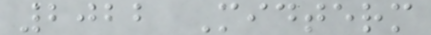2022 Midterm
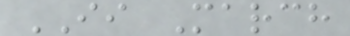II March
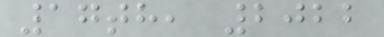17th, 2022
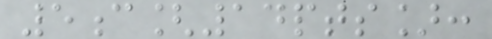5c[14pts]:
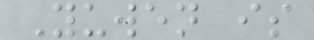Yuwen is
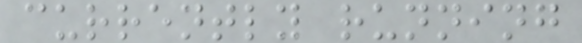currently running
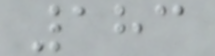183
